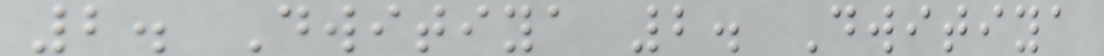2. Dwitiya 2. Dwitiya
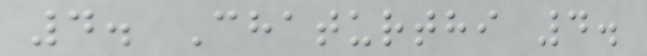4. Chaturthi 4.
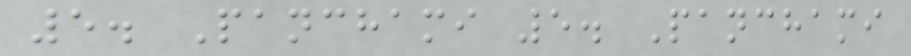5. Panchami 5. Panchami
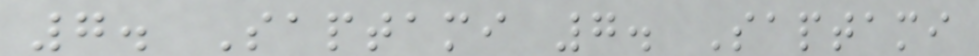7. Saptami 7. Saptami
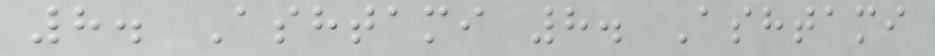8. Ashtami 8. Ashtami
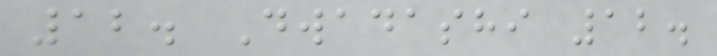12. Dwadashi 12.
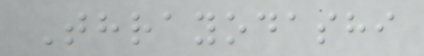Thrayodashi
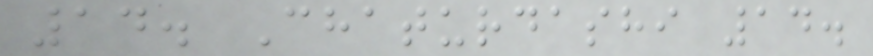14. Chaturdashi 14.
